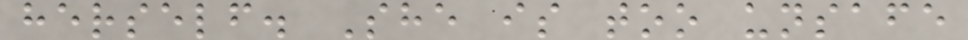herself. She is too unsafe
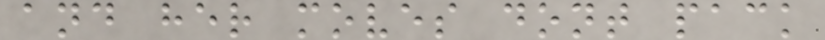and her moves dont pack
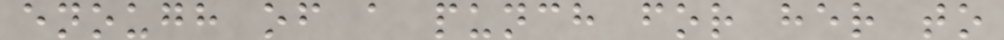enough of a punch for her to
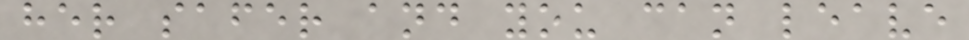her safer and you can leave
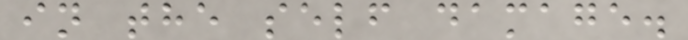in the self damage.
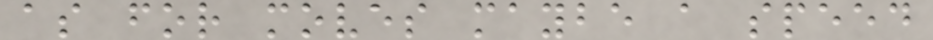as for moves maybe a speed
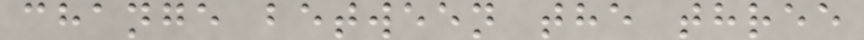change between the three
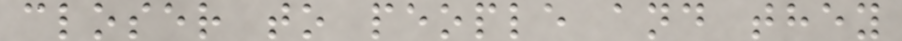closer to people and they
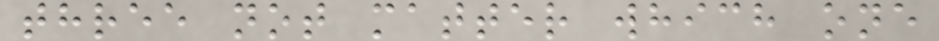three not matter which one
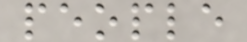people
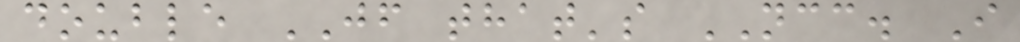double JF that's NCC. I
